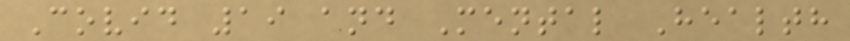Covid 19 and Mental Health
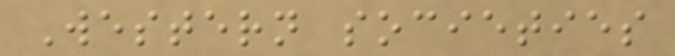Western societies
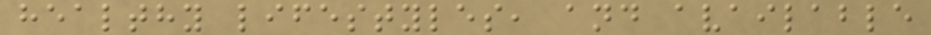healthy lifestyles, and available
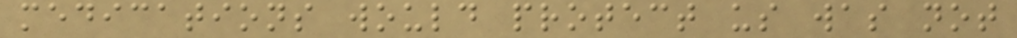medications would protect us was not
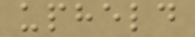upheld
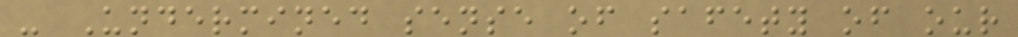- Undermined sense of safety of our
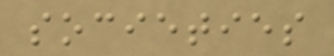societies
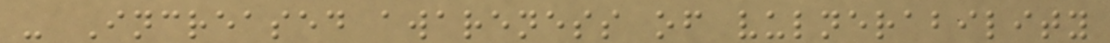- Increased awareness of vulnerability
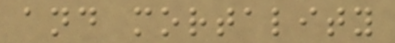and mortality
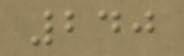240
